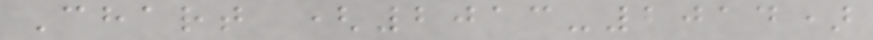Chart (2013-2014)
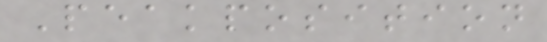Peakposition
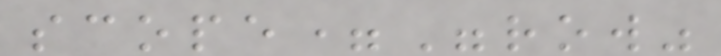scope="row"
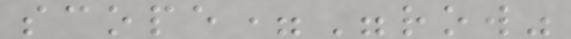scope="row"
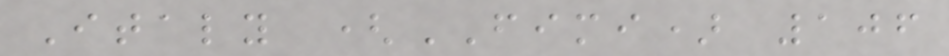Italy (FIMI) 106
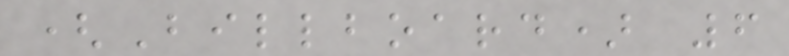(Billboard) 6
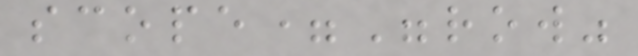scope="row"
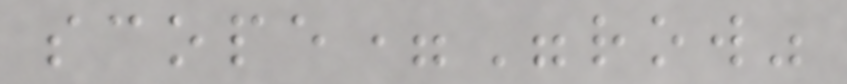scope="row"
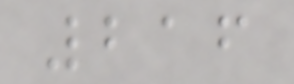216
